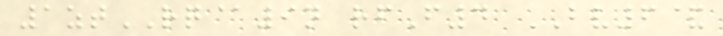1ztRQ@9n rfF4 BV6&
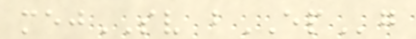mejSV bEPg
